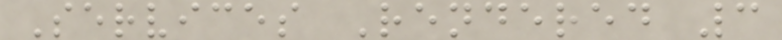Services Rendered 3
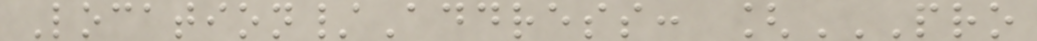Location/Address: [PRO
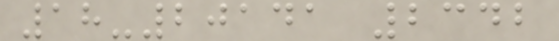18-20141 2342
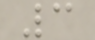3
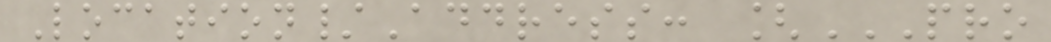Location/Address: [PRO
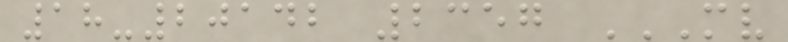18-20142 2357 MV
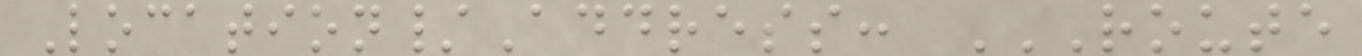Location/Address: ROUTE
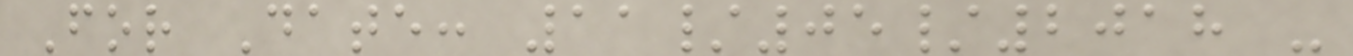For Date: 11/05/2018 -
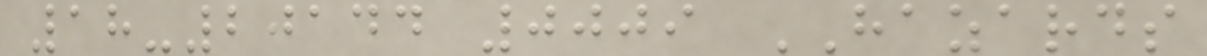18-20144 0009 HAZARDS
